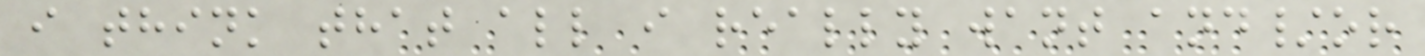i think that all i really want and/or
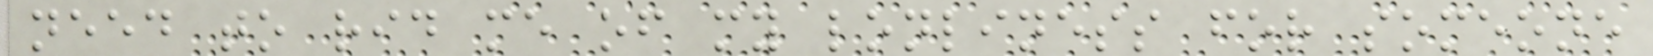need to rid me of my lonliness for someone
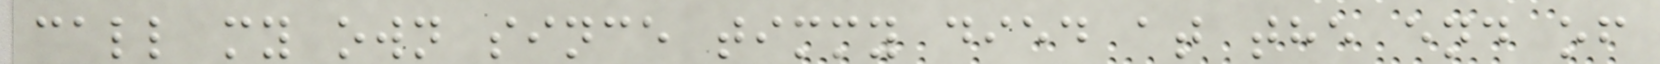call my own since timmy died at the end of
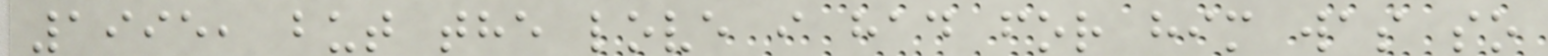1995, but the love i had for him was so
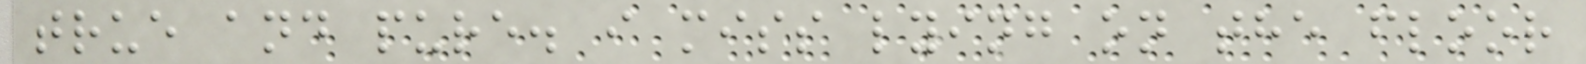true and pure. i miss lying on the floor
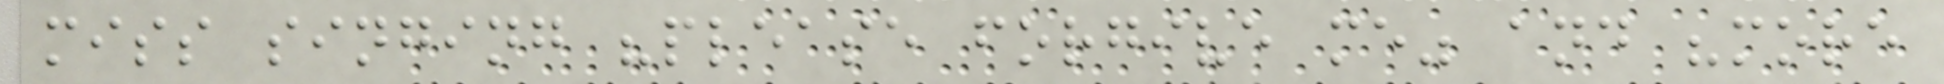miss singing "please forgive me" and "more
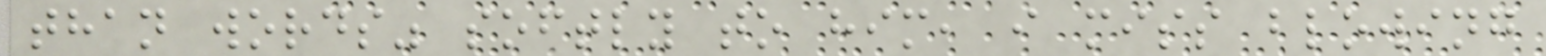than words" softly to him, i miss blowing
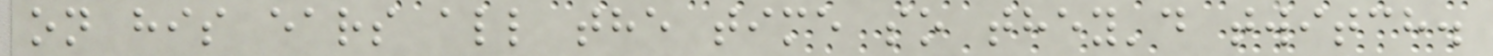on his ears all the time so they'd twitch.
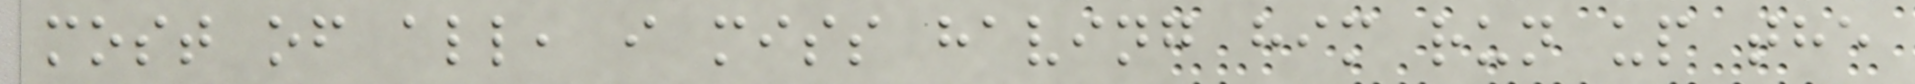most of all, i miss having him run up the
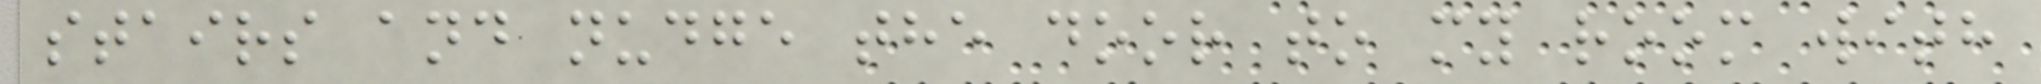stairs and nudge the door to my room with
